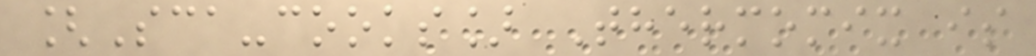[Sca-cooks] Thermomix is
